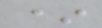*
